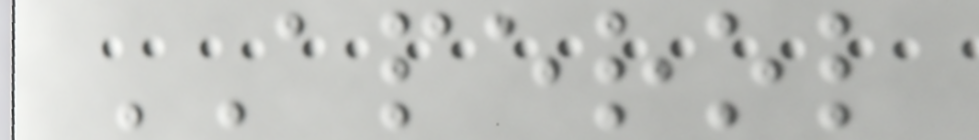APEROL
